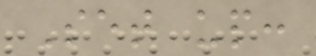Set up:
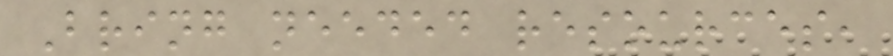Bring needed resources,
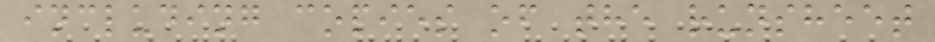including copies of the runsheet
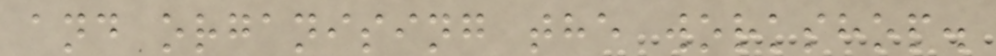and organising the workshop.
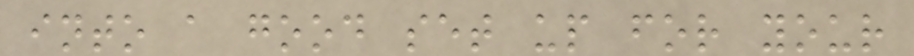into a good set up for your
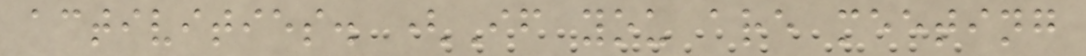activities. (If you are meeting
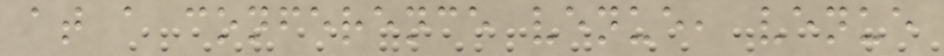at a conference venue, venue
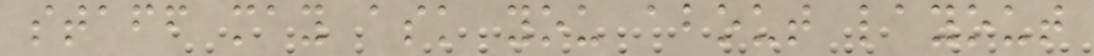staff may ask you about layout
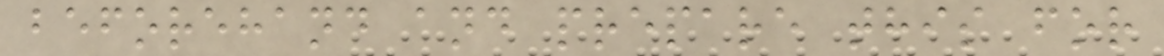beforehand and prepare this for
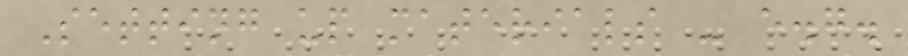Setting up materials - e.g.
